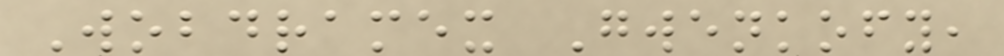Wobdramex Gwenkofy,
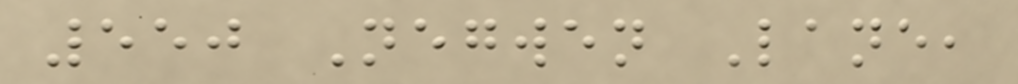550 Negwen Lane,
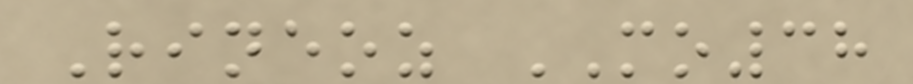Rineoz MO38
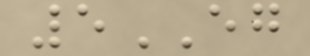5EG
